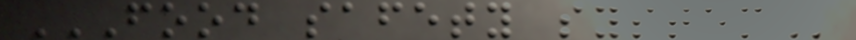FOOD SAFETY SYSTEM
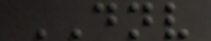DNV
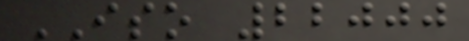ISO 22000
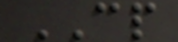CP
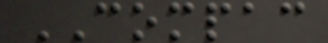COMPAC
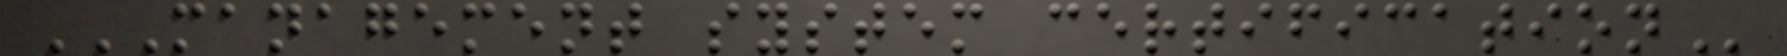MANAGEMENT SYSTEM CERTIFICATION
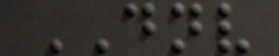DNV
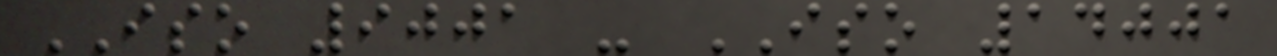ISO 9001 - ISO 14001
